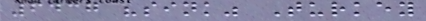6437 "sink" Turkey
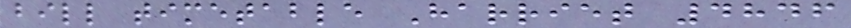bill timetable Harriet 4846
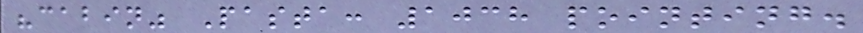"cabin" Pasta: 1038 pointing.
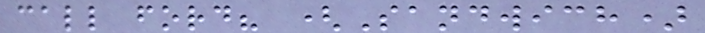call ford? (Sandwich)
